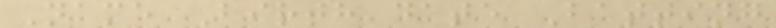Name Birth date Batting
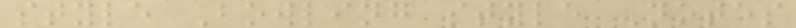style Bowling style Notes
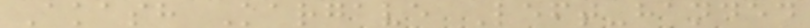Akash Kargave Left-handed
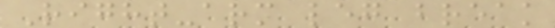Right-arm leg break
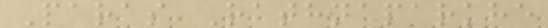Paras Rathnaparkhe
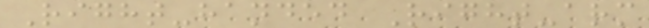Right-handed Right-arm
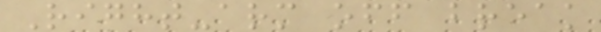Right-arm off break
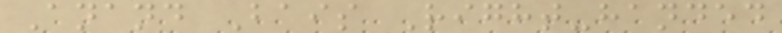Anand Bais Right-handed
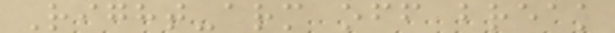Right-arm off break
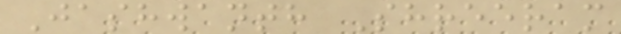Jashwanth Shreeram
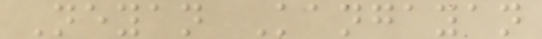Neyan Kangayan
